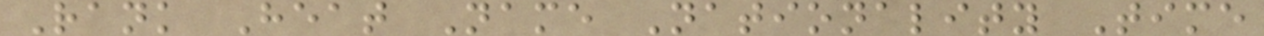Rank Heat Name Nationality Time
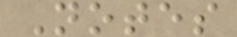Notes
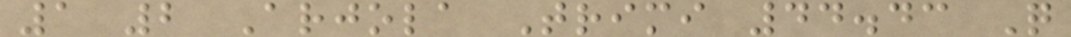1 2 Arjola Trimi 44.43 Q
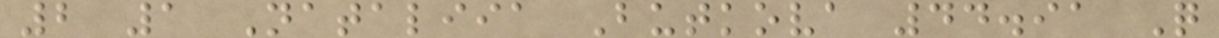2 1 Nataliia Butkova 44.91 Q
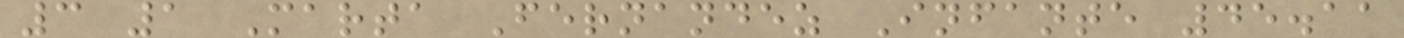3 1 Marta Fernandez Infante 45.11
